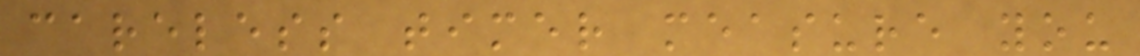careless timer measure you
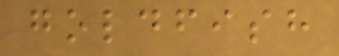goldfish
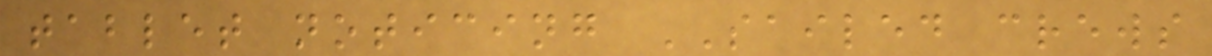tablet noticing SAILED crews
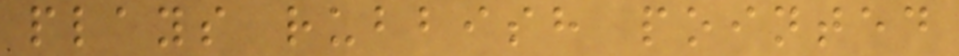plays rubbish pointed
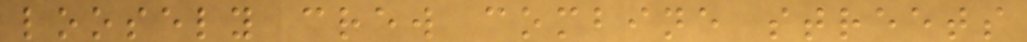loosely crew combine streets
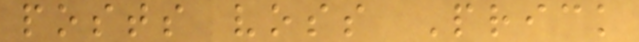posts voss Prick
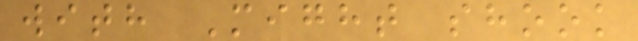with Might shook
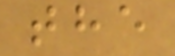the
